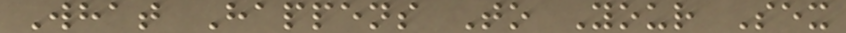What Happens To Your Sex
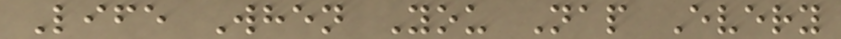Life When You Nap Every
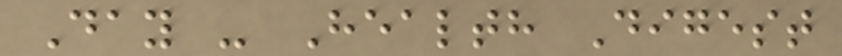Day - Health Digest
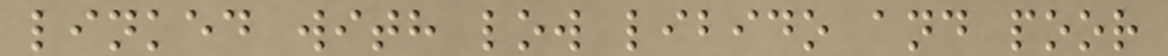linked with low libido and poor
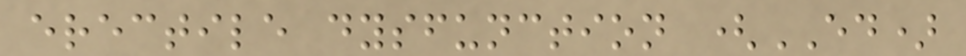erectile dysfunction (ED)
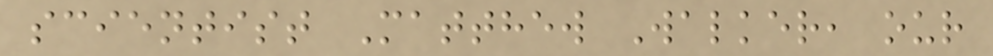scientist Matthew Walker, our
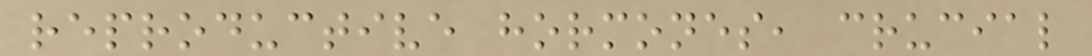reproductive hormones, crucial
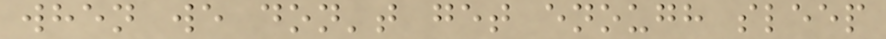when we don't get enough sleep
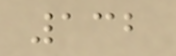132
